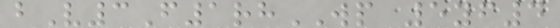bV3F1rhWP 5yf4
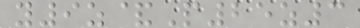y9z&P25z3
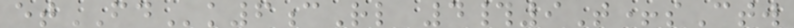etFDk6cRl 4#9T+sCtw
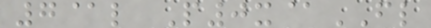7@l P0x@FL
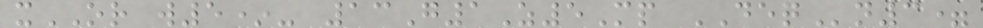xOR w5*- 13G1Z5Mp DEQn3=
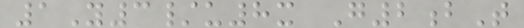1Y3/u8x G2bT
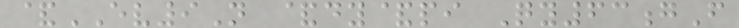&EV9N &dy&pi Qy63gF
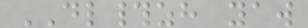DL#zh yaw
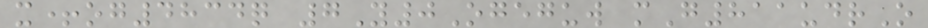x+og4834q 7Y0Ogeguw mG811udrO
